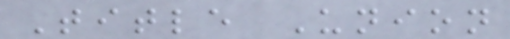Title Union
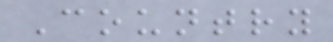Country
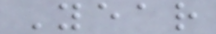Year
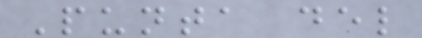Punta del
